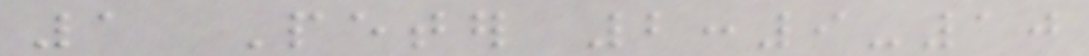1 Peter 2:9-10
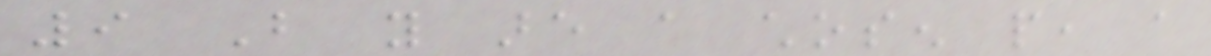9 But you are a chosen people, a
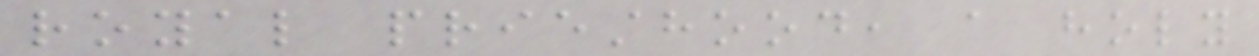royal priesthood, a holy
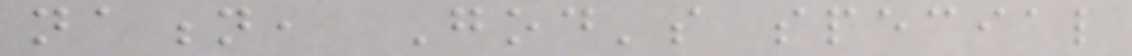nation, God's special
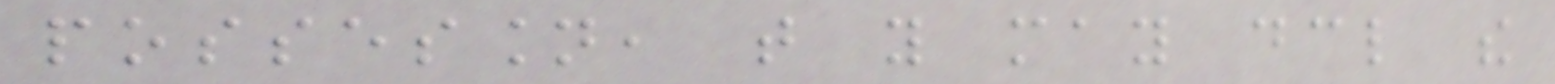possession, that you may declare the
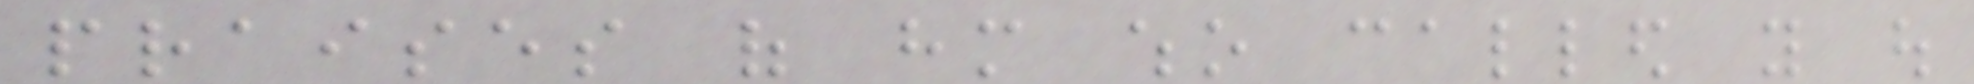praises of him who called you out
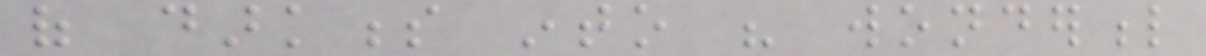of darkness into his wonderful
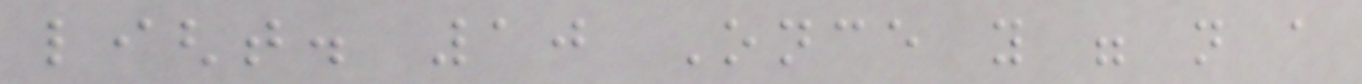light. 10 Once you were not a
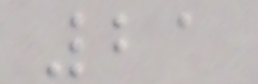21
